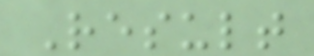Result
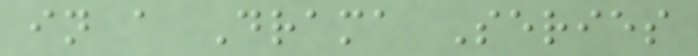in a Drama Series
